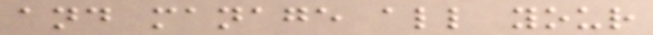and manage all your
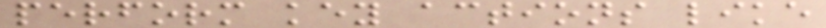perform key actions like
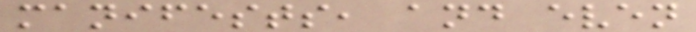manifests, and even
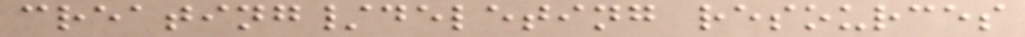creating/deleting resources
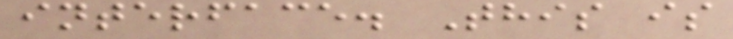interface. This is
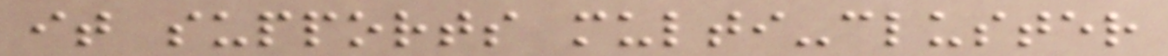it supports multi-cluster
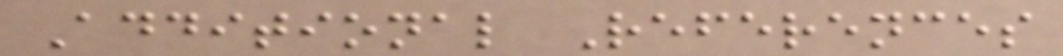Additional References
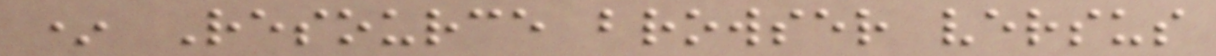* Resource browser versus
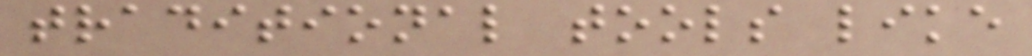traditional tools like
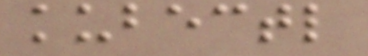kubectl
